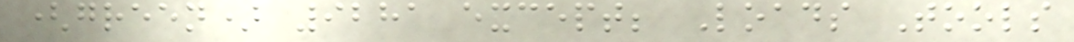(green) 9281 except; Loads Tools
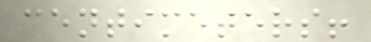centimeters!
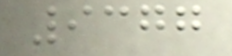9377
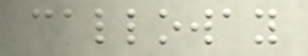calloway
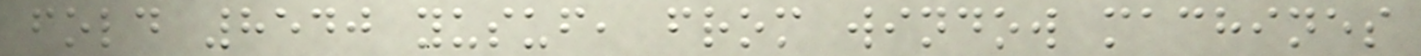fold 8540 yusuf, from window machines
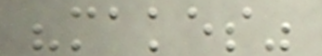"makes"
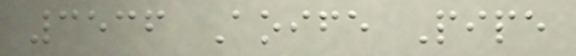3536 Aoife Pipe
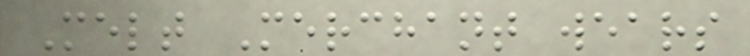Melt Merchant wears
